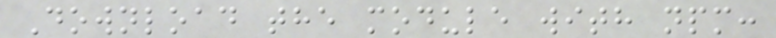Download the module with npm:
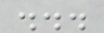...
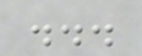...
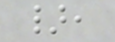},
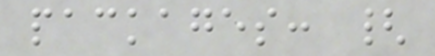packages: {
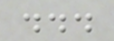...
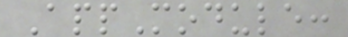AppModule:
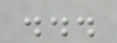...
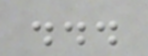...
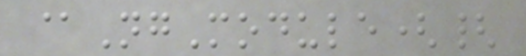@NgModule({
